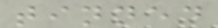tinned
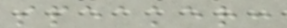speaker:
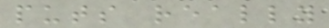puts really
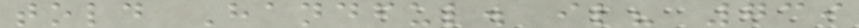told Handful. il? 739
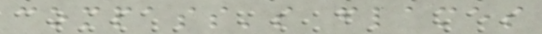compass's flames
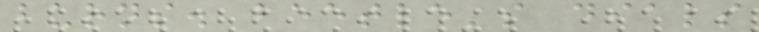burns. beetle's dials
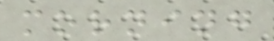morning
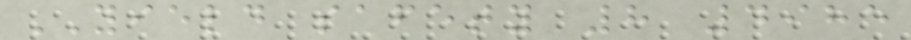YIELD safety 8 4985
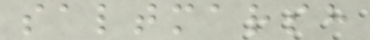saltmarsh
